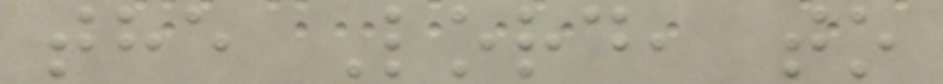the Lord, to
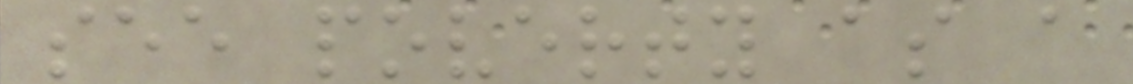see poverty as a
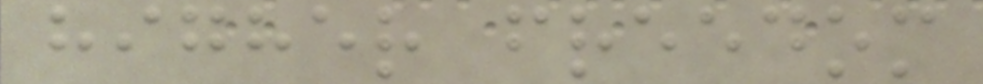higher freedom
